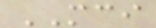MCI
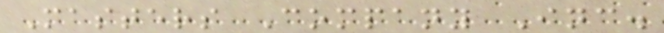Masters Company Inc.
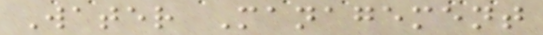Water Management
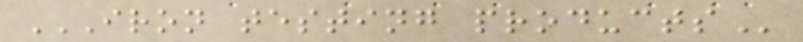IRON TESTING PRODUCTS
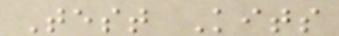Test Kits
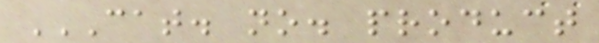CAT. NO. PRODUCT
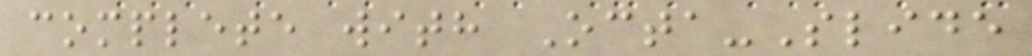complete with Octa-Slide
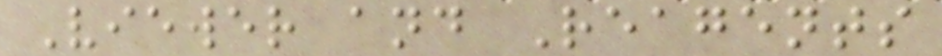Viewer and Reagents
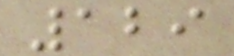129
